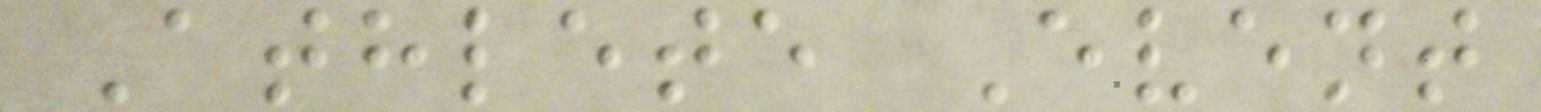Athlete Event
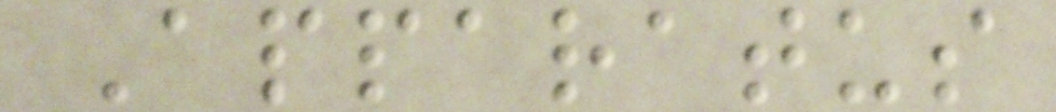Apparatus
